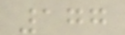177
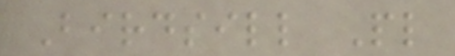Birdsill Pl
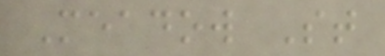Meadow St
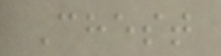Chest
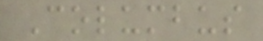Columbus
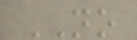NO
